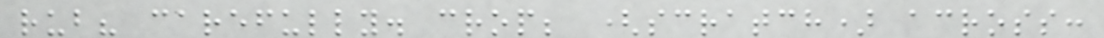rub? carefully. crop; (scratch) across:
